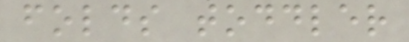folds toddler
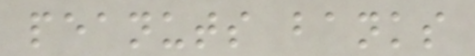peanuts banks
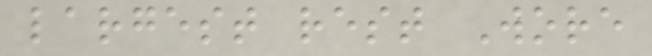largest rest Wore
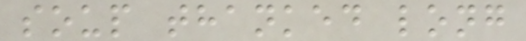soup thanked long
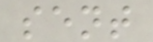sent
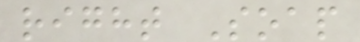right Soap
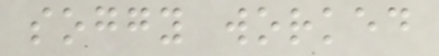soggy worked
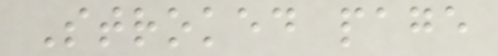Stroked page
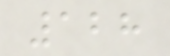128
